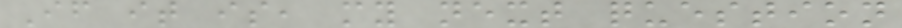If it is, my next question
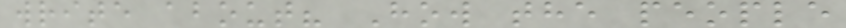write about? How the people
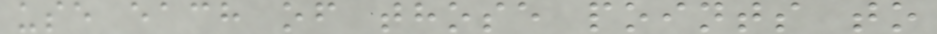use each of those points to
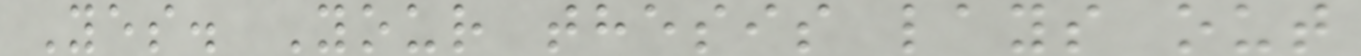Yes. Your thesis lays out
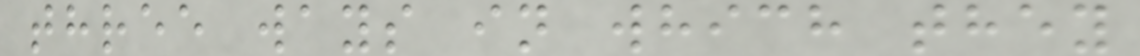three ways in which they
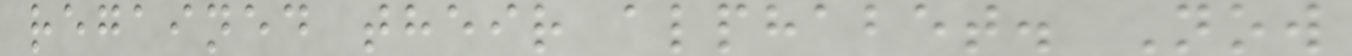regained their alphabet. Now
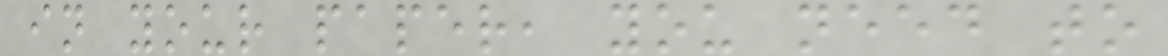in your paper, you need to
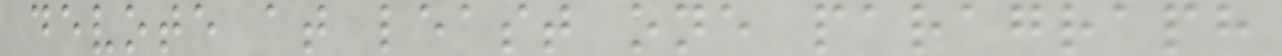devote at least one paragraph
